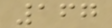167
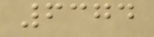6374
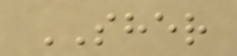SHER
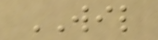WIL
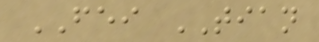FEI TIAN
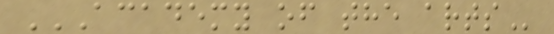ACADEMY OF THE ARTS
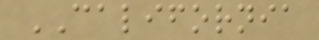CALIFORNIA
